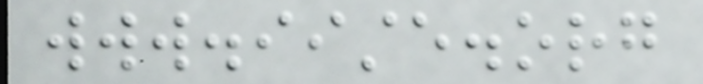www.iiste.org
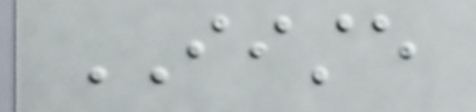IISTE
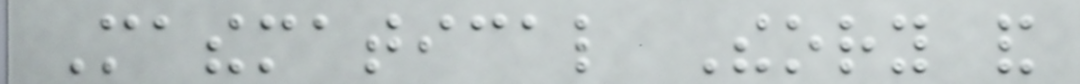Mathematical Theory and
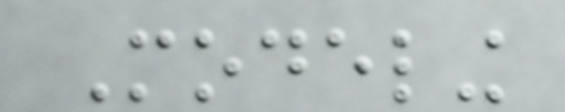Modeling
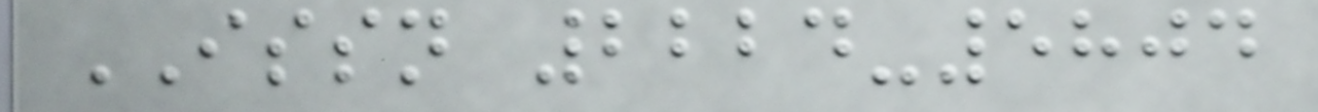ISSN 2224-5804
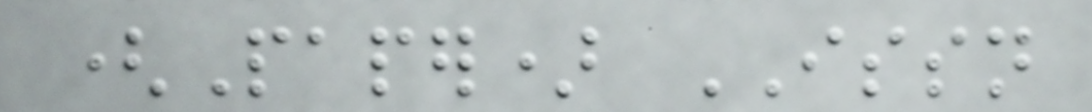(Paper) ISSN
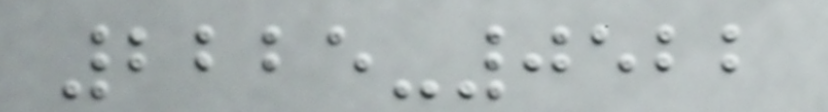2225-0522
